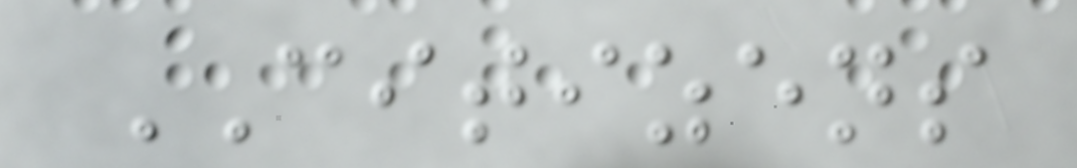CITIZENS
